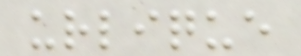urlique
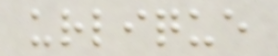urlique
